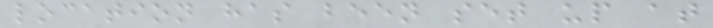location has been set up at
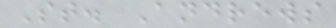St. Andrews
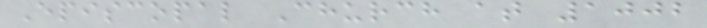Episcopal Church at 1002
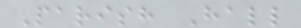Parish Hall
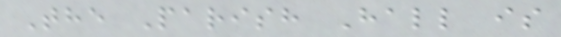The Parish Hall is
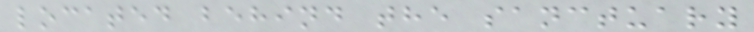located behind the sanctuary
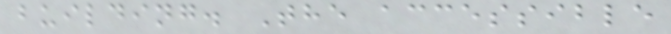building. The accessible
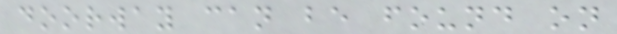doorway can be found on
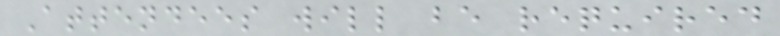Attendees will be required
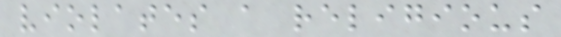violates a religious
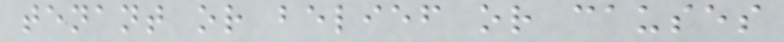tenant or belief or causes
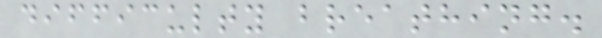difficulty breathing.
